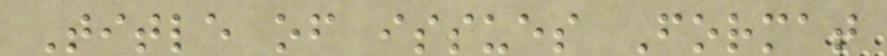Title of issues Format
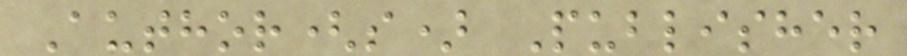Author(s) Publisher
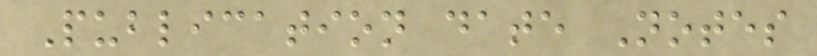Publication date Notes
